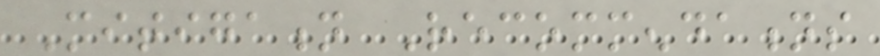Mitigation Recommendations
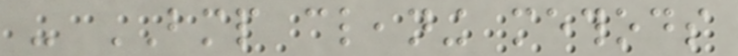- BMP cleaning methods
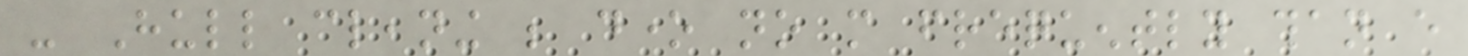- Hull cleaning be done no more frequently than every
